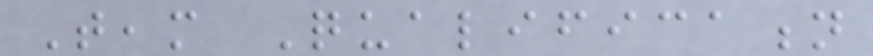Team Qualification
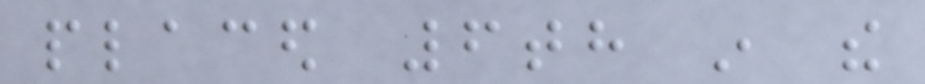placed 6th in the
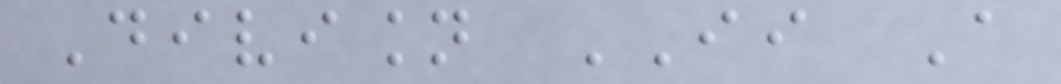Division II A
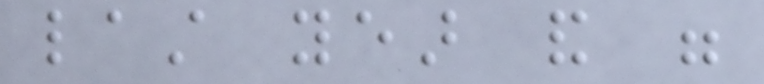last year and were
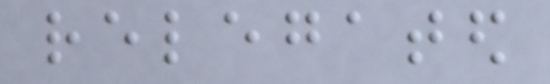relegated
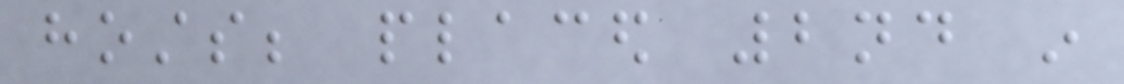hosts; placed 2nd in
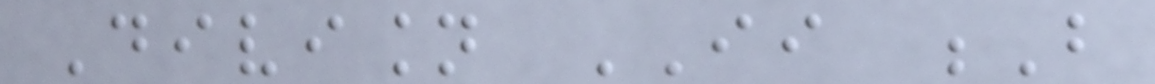Division II B
